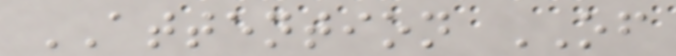ATTENTION OF
